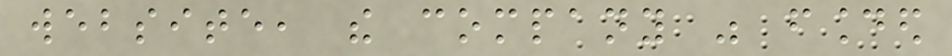website, the company was founded
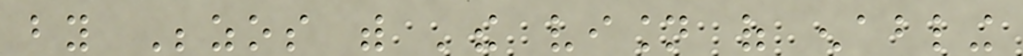by Bezos with 'the vision of enabling
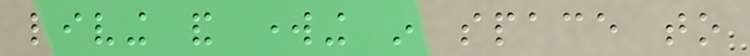living and working in space to
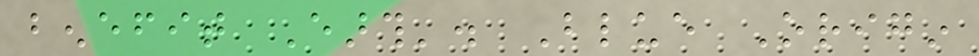benefit Earth'. Blue Origin
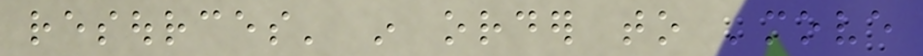resources' in order to 'move
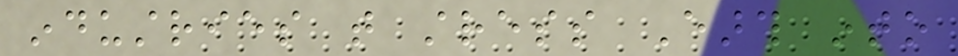industries that stress Earth into
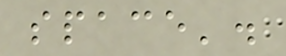space'.
